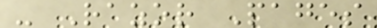- Razor Pages
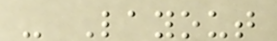- Layout
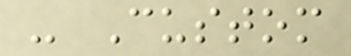- Custom
